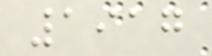1917
